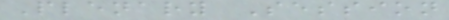Plenary Session
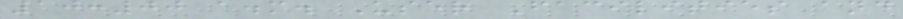10:00 a.m. User Facilities and
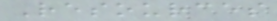Resources
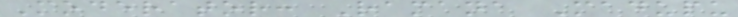Moderator: Ramana Madupu
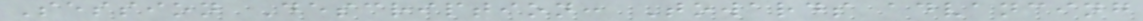Session Description: Towards advancing
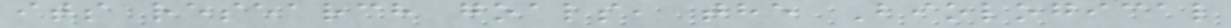its research goals, the Biological
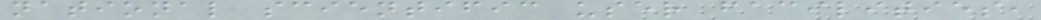national scientific user facilities,
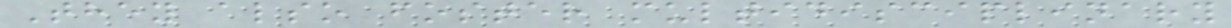They also foster multidisciplinary
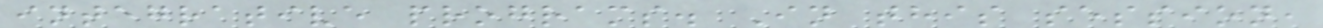integrative programs. In this session,
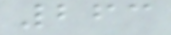263
